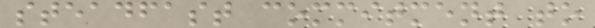steadfast commitment to
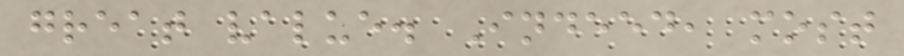great value. Indeed, most
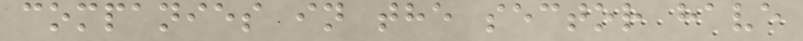companies in the sector have
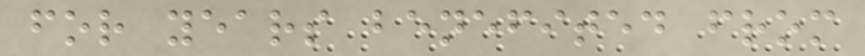for years benefited from
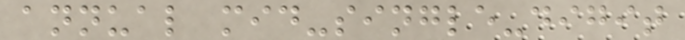annual mid-single-digit
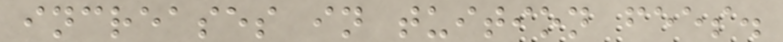increases in tuition fees.
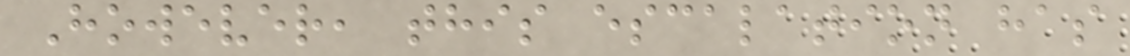However, this escalation has
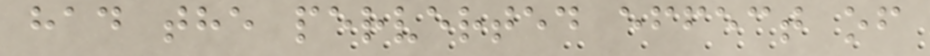had the perverted effect of
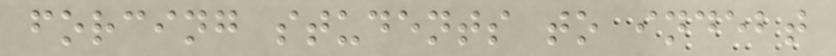forcing students to indebt
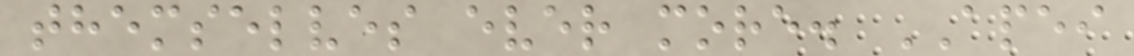themselves ever more. APEI
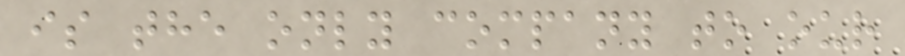is the only company to our
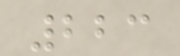223
